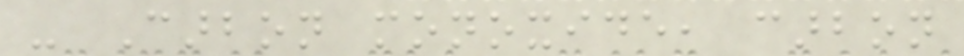- Carbon monoxide, carbon
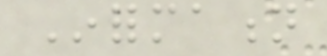Information
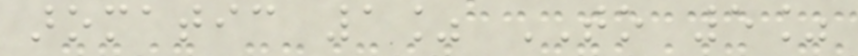aromatic 1% TO 5%
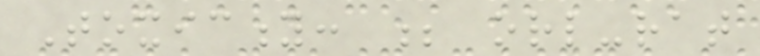Toxicity: ; orl-rat
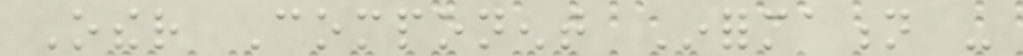Other Component Information -
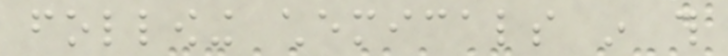following chemicals in this
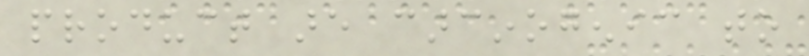product are carcinogenic to
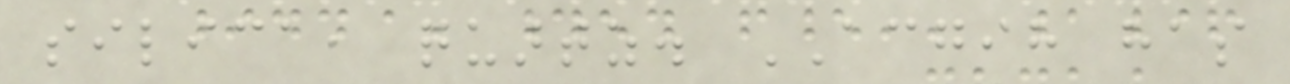silica, quartz. ACGIH has
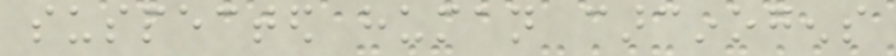suspected human carcinogens
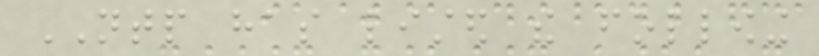NTP has listed the following
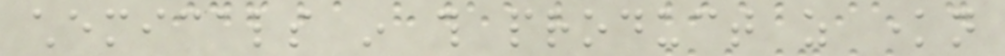chemicals in this product as known
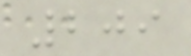209
